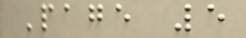Page 5
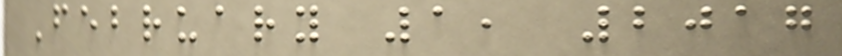February 1, 2017
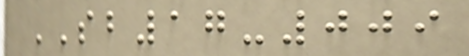SB17-009
